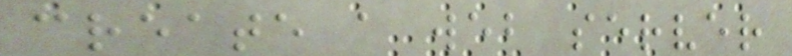create a web server
